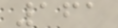161
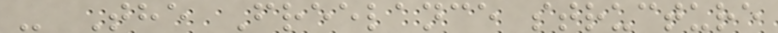- The Freelance structure
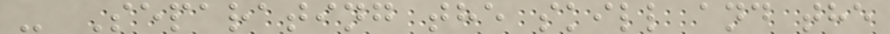- Separating the skill and the
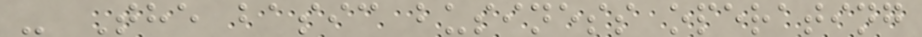- The basic business operating
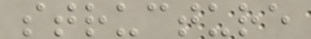structure
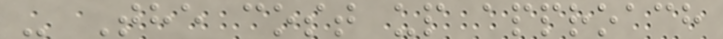- The cost up approach
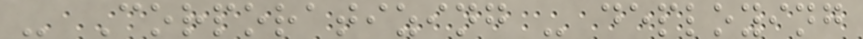- Corporatizing - deploying
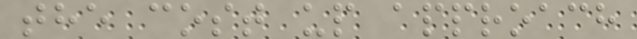the cost up approach
